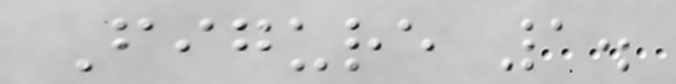Figure 1.
